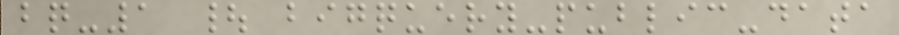bq-1 | bigquery-public-data
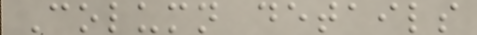Column details
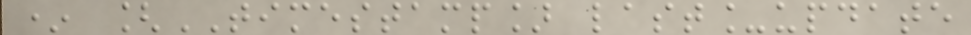* [TIMESTAMP] last_update
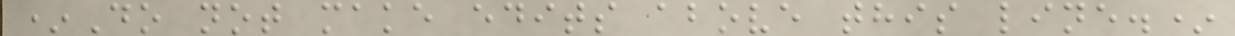*Do not make edits above this line.*
